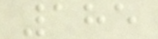185
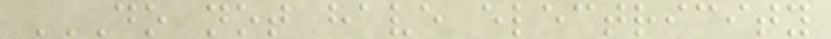DO NOT HAVE ELECTRICITY
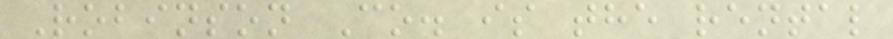Robinson Co. is the rental
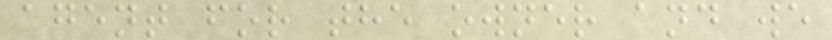agent for the owner and we
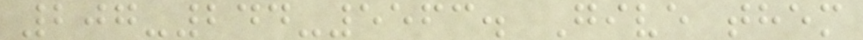207-244-5563. Give them
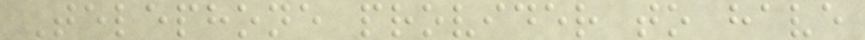Telephone provider to have
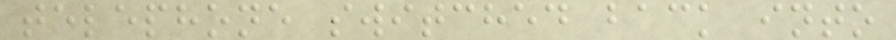telephone switched back into
